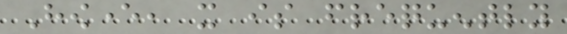However, it is frequently
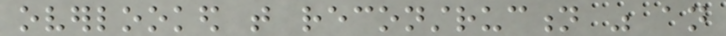overlooked that reconstruction was an
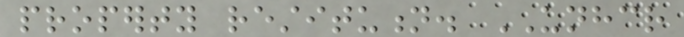property restitution. UNHCR
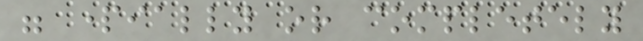were partially or completely
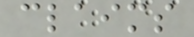claims
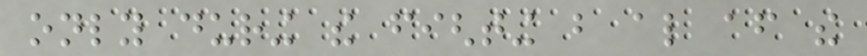only during the fighting but also after the
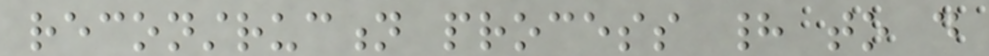reconstruction process had to do
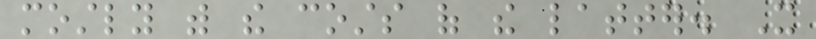mostly with the costs of the latter. It
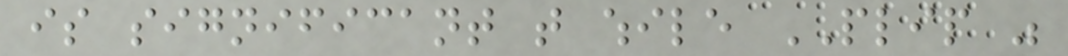is significant that while PLIP was
